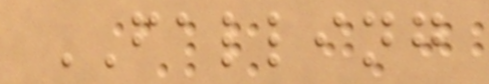FALLING
